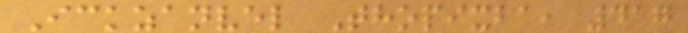Ickzanvel Thopixba, 417
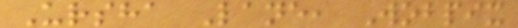Ursha Lane, Wobpix
